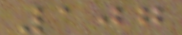107
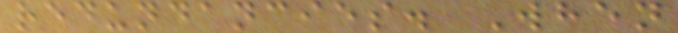redundancies. When
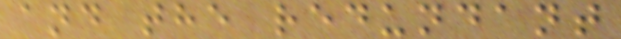and the redundant
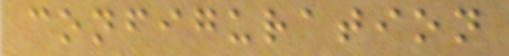configuration
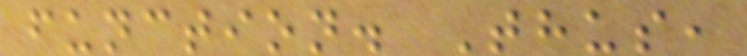function. Thus,
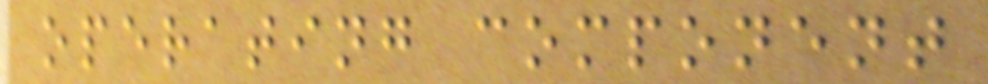operating component
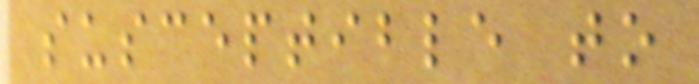susceptible to
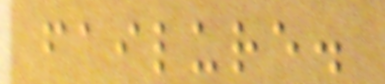failure.
